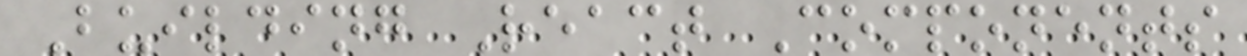Building React Components
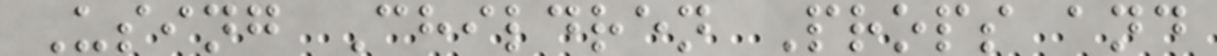Using Children Props and
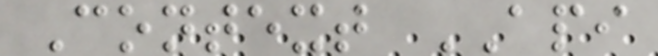Context API
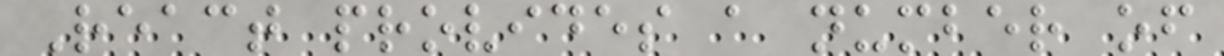React provides a number of
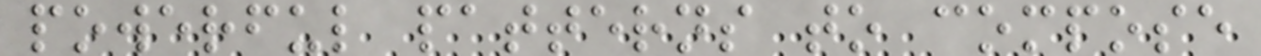powerful patterns to compose
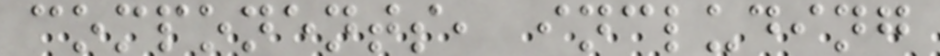components, including
